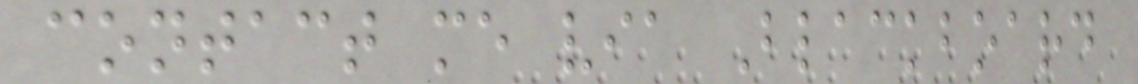contact me via Blackboard
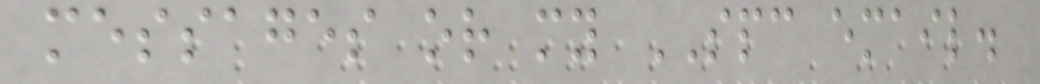messages or my SPC email.
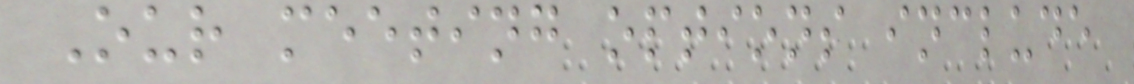Our meeting options include
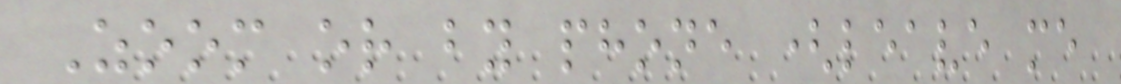Zoom or by phone (leave me
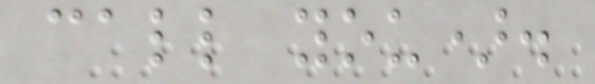call you).
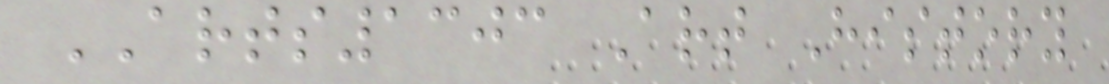ARTS1303 Art History
